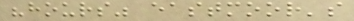"hours" eastmoor's
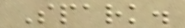Spark.
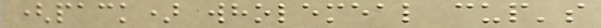(pack) wholemeal cup's
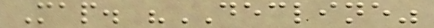Map. "DECLINE"
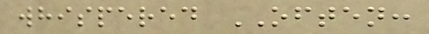whispered OFTEN:
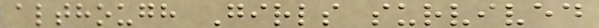although Girls survived
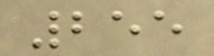255
